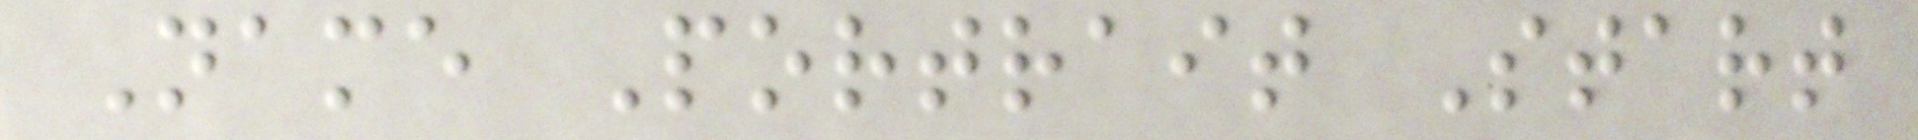Name Portrait Start
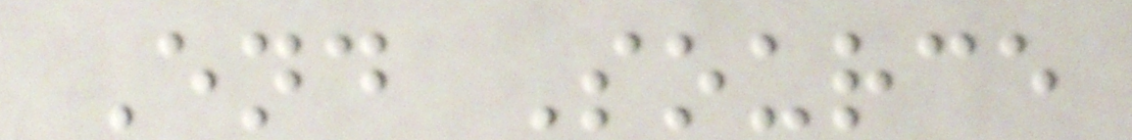End Source
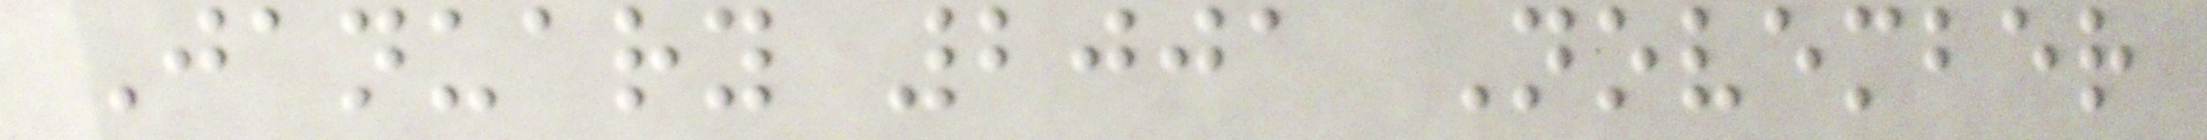January 2001 November
